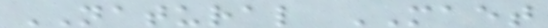NATURAL MAET
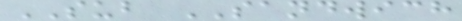SUB SANDWICH
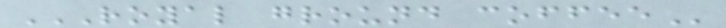ROYAL GROUND COFFEE
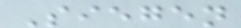Siegen
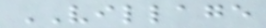VILLAGE
